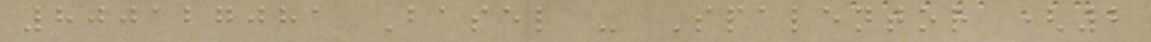800127081 Basel - Spalentor (2
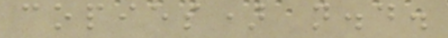copies) n.d.
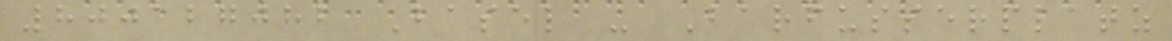800127082 Basel - Barfusserplatz
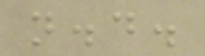n.d.
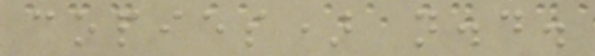copies) n.d.
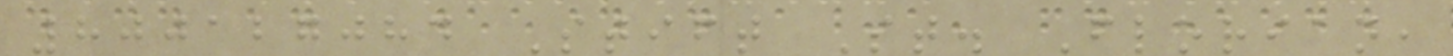800127084 Stift St. Florian,
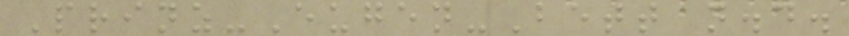Prinz-Eugen-Bett n.d.
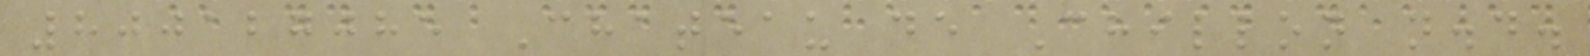800127085 Chateau de Chillon n.d.
